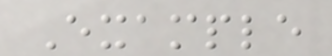Example
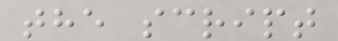the script
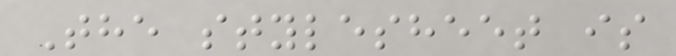The stylesheet is
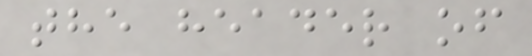the header of
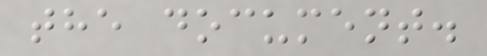the document.
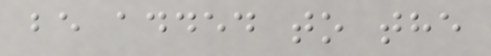be added to the
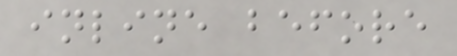inline before
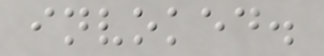invoked.
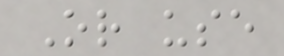Or use
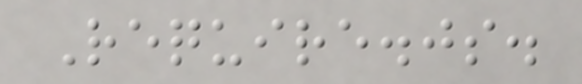Require.js.
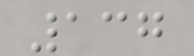137
